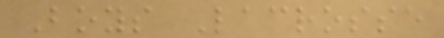Boys Lacrosse
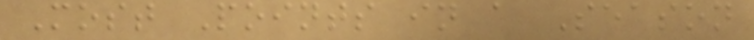Most Points in a Season
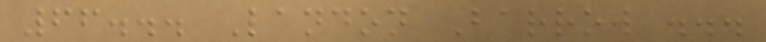66... Landon Barrow ...
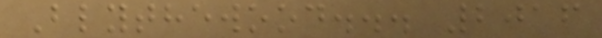Blythewood... 2016
